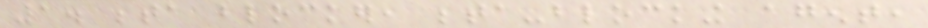1. beta blocker, beta-blocking agent,
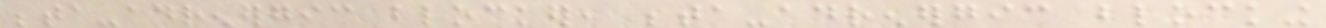beta-adrenergic blocker, beta-adrenergic blocking
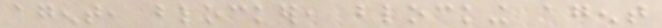agent, blocker, blocking agent
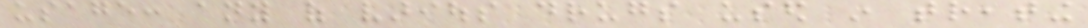usage: any of various drugs used in treating
